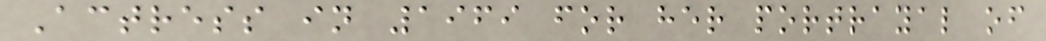Actress in 1969 for her portrayal of
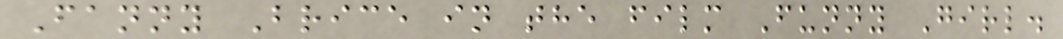Fanny Brice in the film Funny Girl.
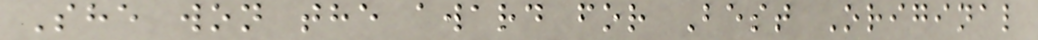She won the award for Best Original
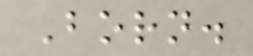Born.
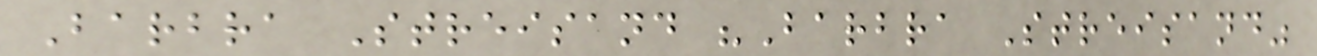Barbra Streisand "Barbra Streisand"
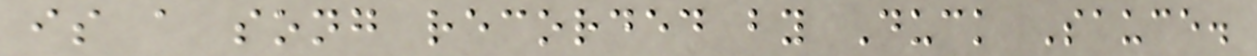is a song recorded by Duck Sauce.
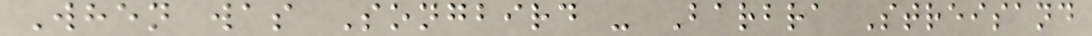When was Songbird - Barbra Streisand
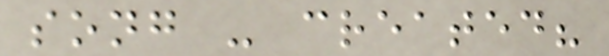song - created?
